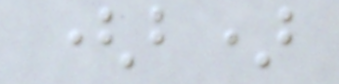(b)
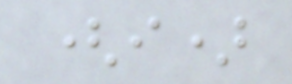(i)
